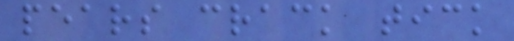pears crack tick
